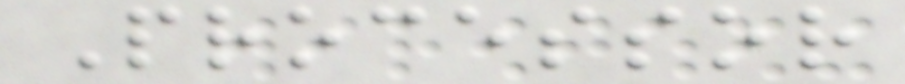Processor
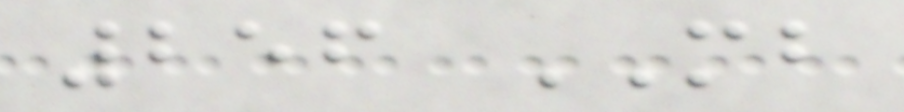256 MB
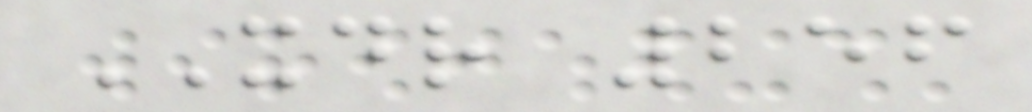XDR 256
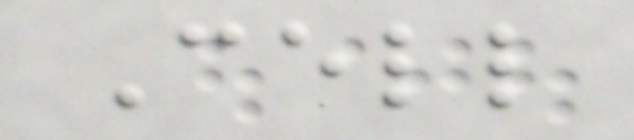Cell
